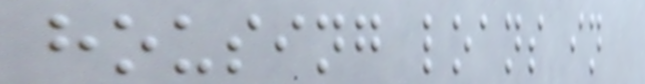housing loans in
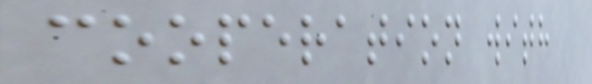cooperation with
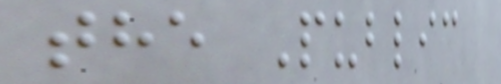the Public
